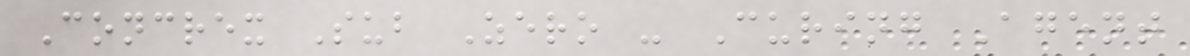Concrex Sub Zero - Curing Agent
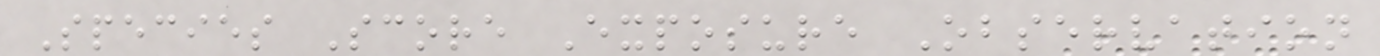Species Score Exposure Observation
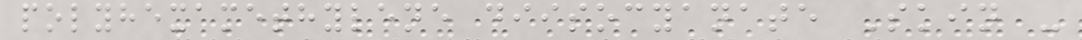polyhexamethylene diisocyanate Skin -
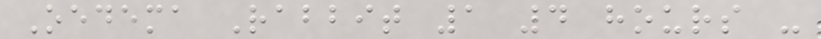Oedema Rabbit 1 4 hours -
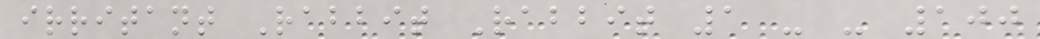irritant Rabbit Rabbit 1 - - 100
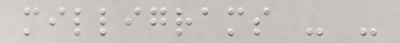milligrams - -
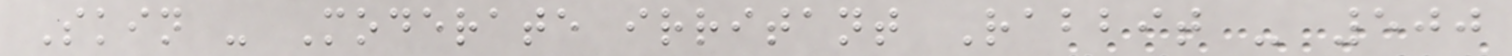Skin - Moderate irritant Rabbit - 500
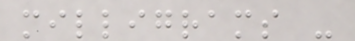milligrams -
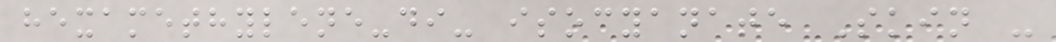hexamethylene-di- isocyanate Skin -
